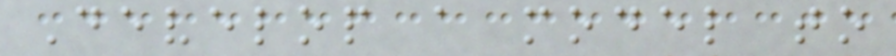Develop a model to
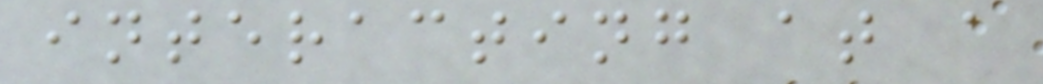interacting at a
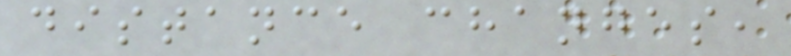distance changes,
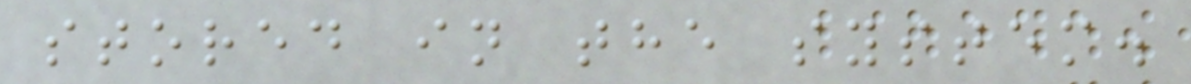stored in the system.
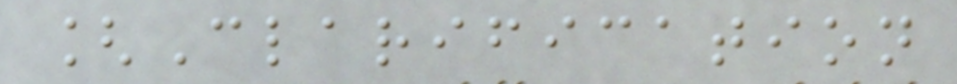[Clarification
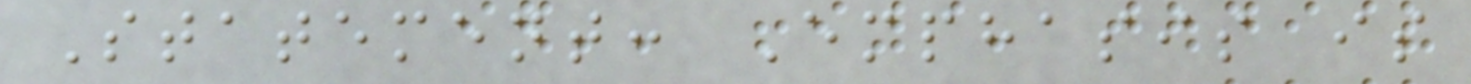Statement: Emphasis is
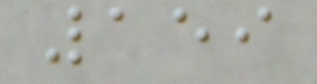159
